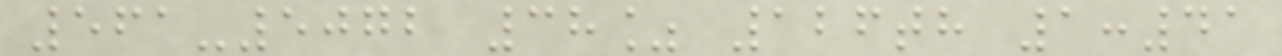561-5072 38% 126th 1:41
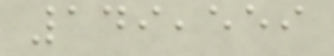149,559
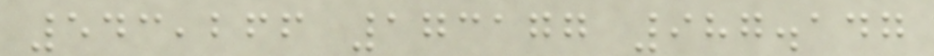543,266 173177 987.147
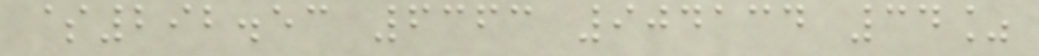$292.53 6363 904134 34%
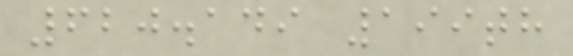620.149 199th
